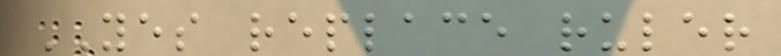YES replace ruler
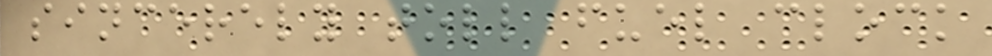sincerely toll fuel clock
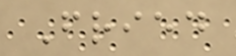Fried
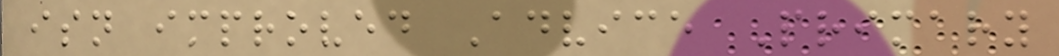isn improved Advice Primary
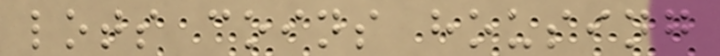lots coins housing
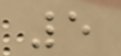5
